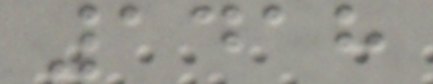1418
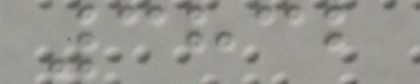3832
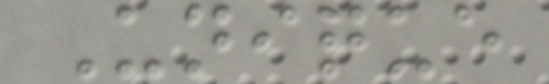Unique
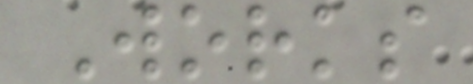Works
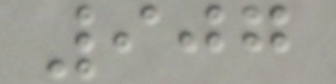907
